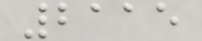2115
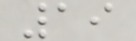19
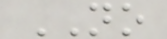NO
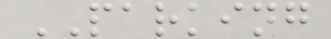PARKING
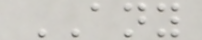ANY
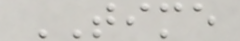TIME
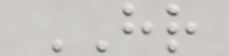HR
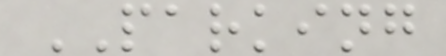PARKING
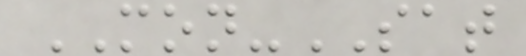MON-SAT
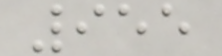955
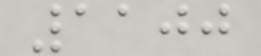1100
